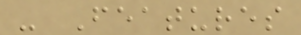- Features
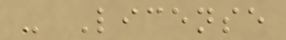- License
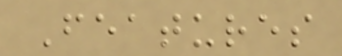Features
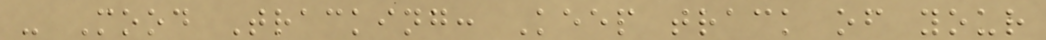- Mood Tracking: Keep track of your
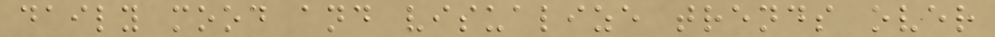daily mood and visualize trends over
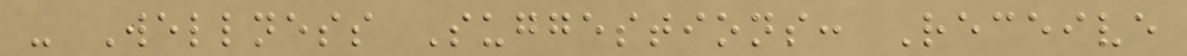- Wellness Suggestions: Receive
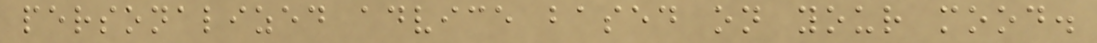personalized advice based on your mood.
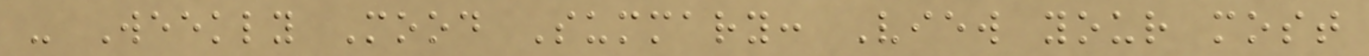- Weekly Mood Summary: View your most
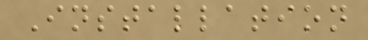Installation
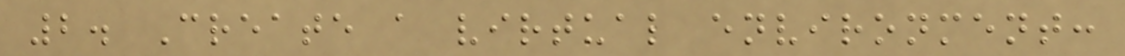2. Create a virtual environment:
